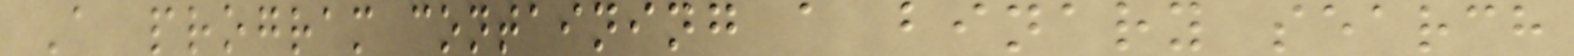A program containing a binary search
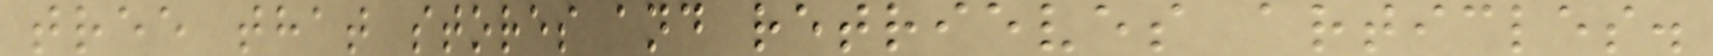tree that stores and retrieves articles.
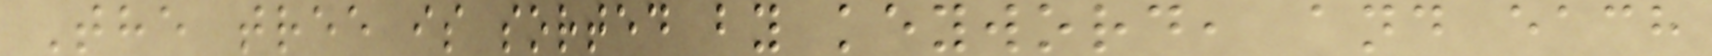The tree is sorted by keyword, and each
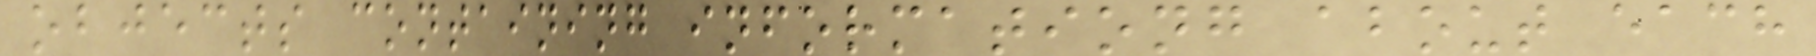objects containing informationg about each
